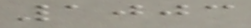1003
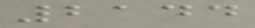2144
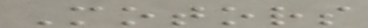Motors
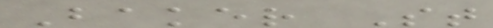Baker St
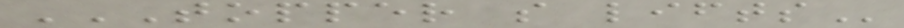TOPPER S LIFTS
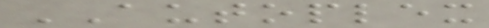AUTOPLEX
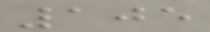105
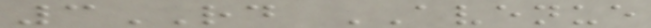3RD AVENUE
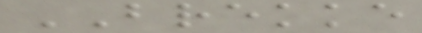BREKKE
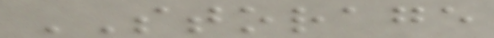STORAGE
